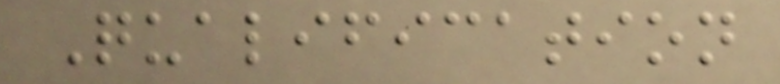Qualification
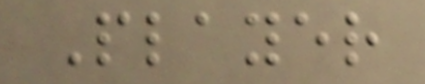Player
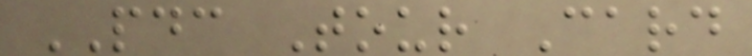PDC Tour Card
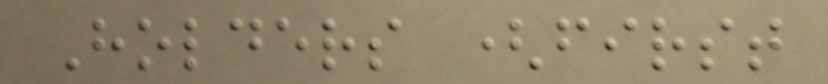Holders (first
